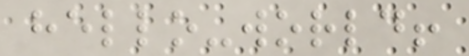hello-world!
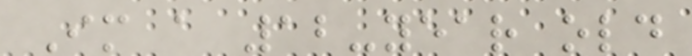Im a 12-year old
